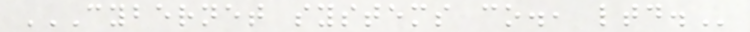CYBERNET SYSTEMS CO., LTD.
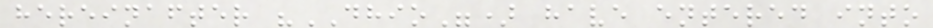hereinafter "DHIO") have entered into
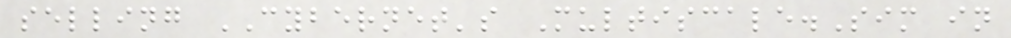selling CYBERNET's Multiscale.Sim in
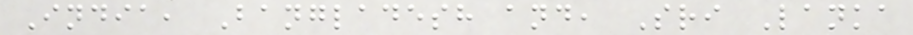India, Bangladesh and, Sri Lanka
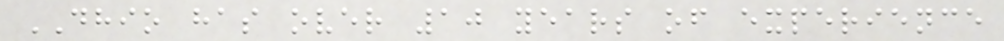DHIO has over 10 years of experience
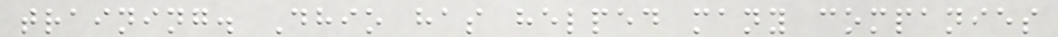training. Dhio has helped many companies
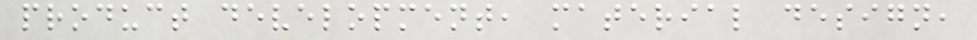product development, material design,
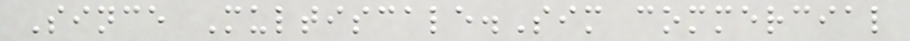Since Multiscale.Sim commercial
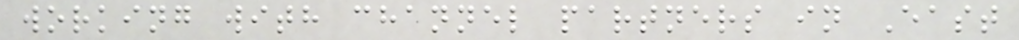working with channel partners in East
